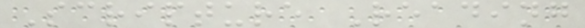Scripture Reading
